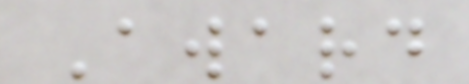Award
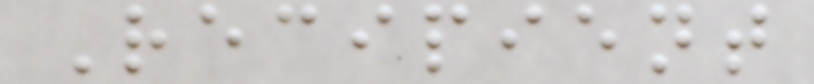Recipient
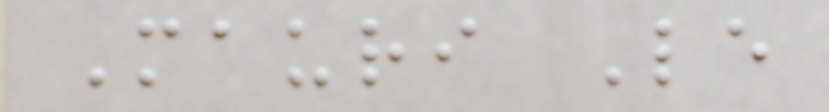Mauri Le
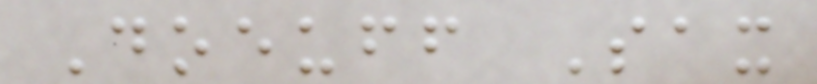Doeuff Sax
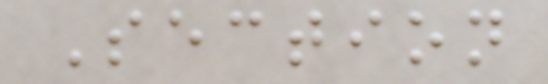Section
